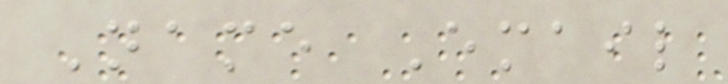Name Email
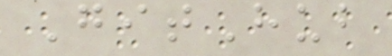GitHub
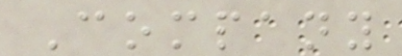Company
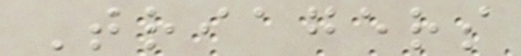Triagers
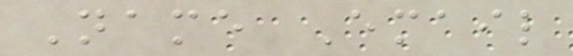Name Email
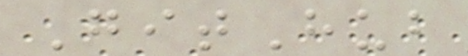GitHub
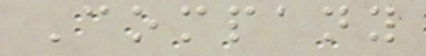Company
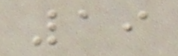19
